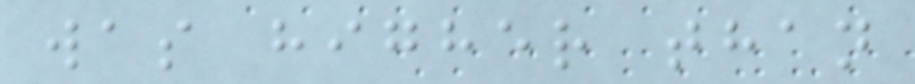was higher than
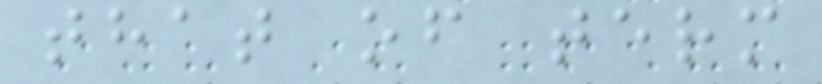that of term
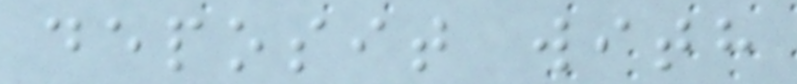deposit with
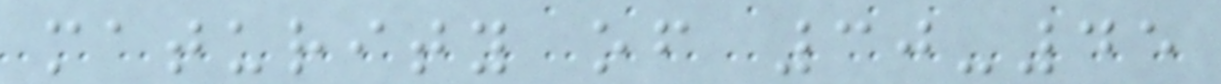maturity of 30-45
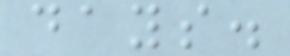days.
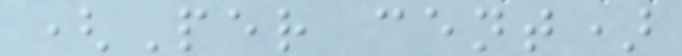(Per cent)
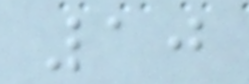10
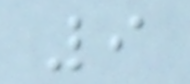9
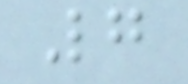7
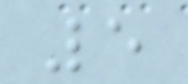5
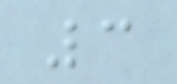3
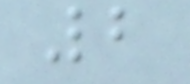2
